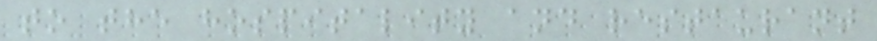to the hospitality and restaurant
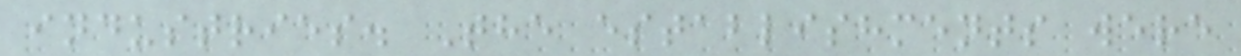industries. The establishments were
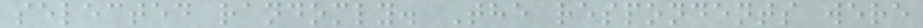selected randomly. The respondents were
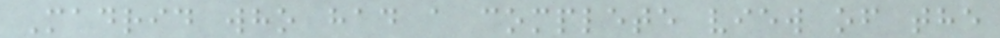Madrid who had a complete view of the
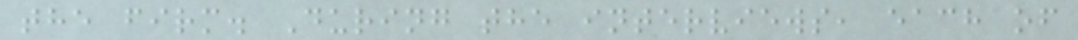the firm. During the interviews, each of
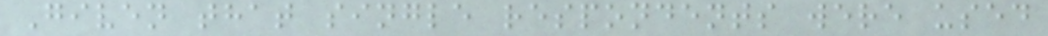Given that single respondents were used
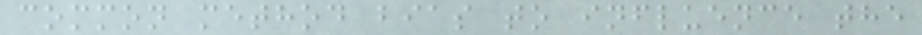common method bias to influence the
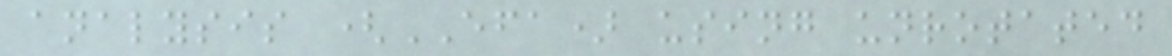analysis (EFA) using unrotated
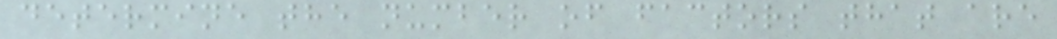determine the number of factors that are
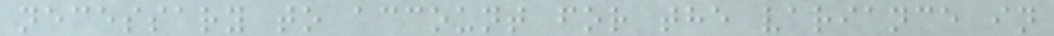necessary to account for the variance in
